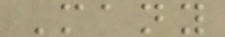Many
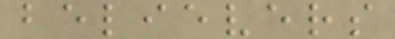believers
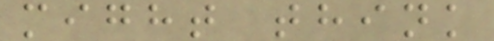might think
